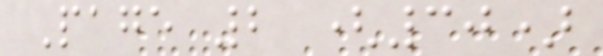Page 2 (30)
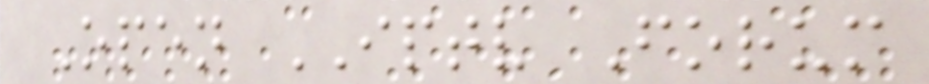Open IPTV Forum
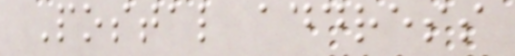Postal address
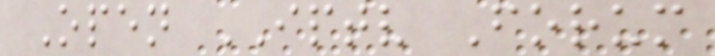Open IPTV Forum
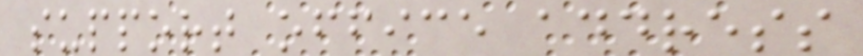support office address
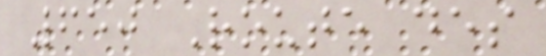650 Route des
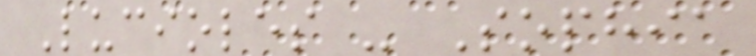Lucioles - Sophia
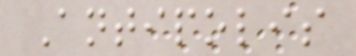Antipolis
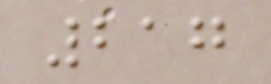217
